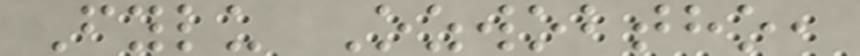Fylu Ozwobtho,
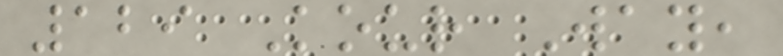129 Kour Way,
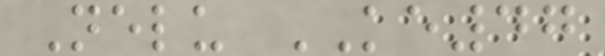Nelu KE47
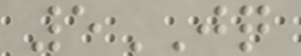5JQ
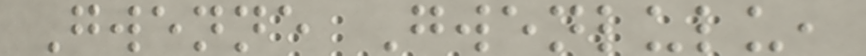Gwenne Gwenlulu,
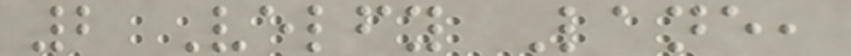2 Velfy Lane,
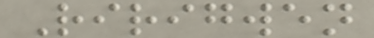Ririgwen
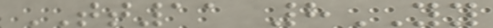TT11 8YY
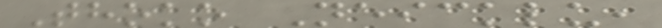Thoko Neicklu,
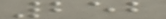252
